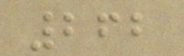262
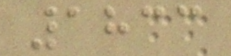1833
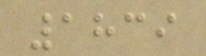1839
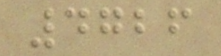4726
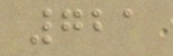721
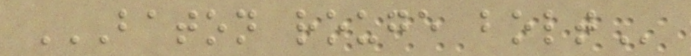BATON ROUGE BOLT
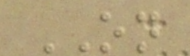ON
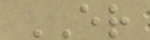ER
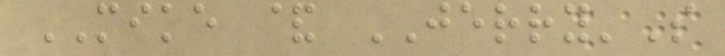MIKE & JERRY'S
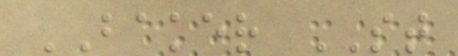BAKER ST
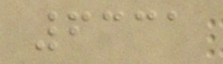6331
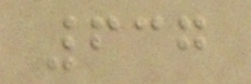637
